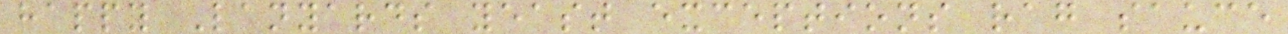happy Lanyards yeast exceptions rag sauce
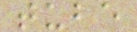tube
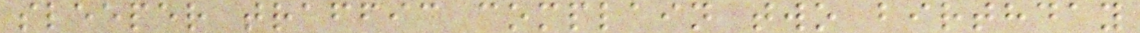sleeper traffic complain two birthday
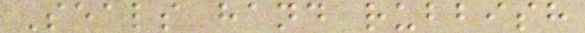Seals hand rubbish
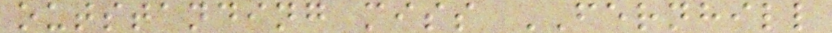outstanding miss FERNHILL
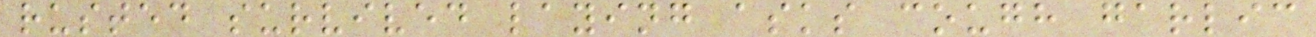rusted survived laying asks cough garlic
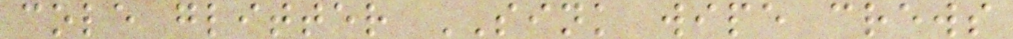cole glitter SINK wipe crews
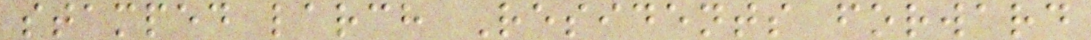stamped larch Residents forward
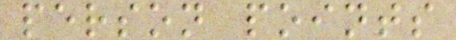person points
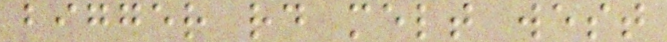bigger rd melt west
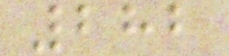282
